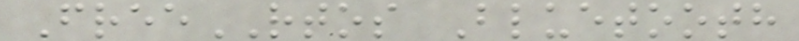FreeRTOS Bluetooth
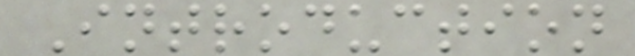Introduction
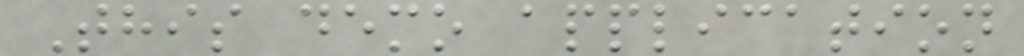This demo application
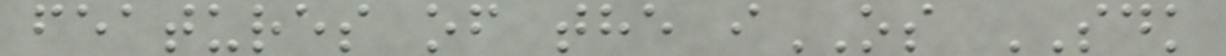features of the iOS SDK
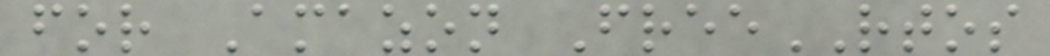for Amazon FreeRTOS
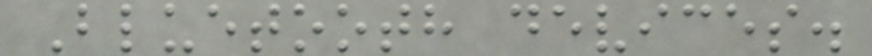Bluetooth devices.
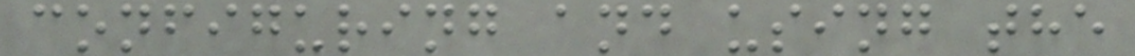configuring and using the
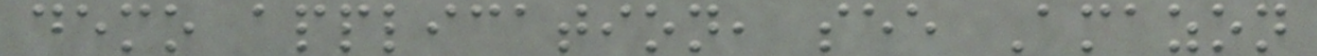demo application, see Amazon
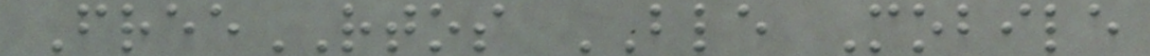FreeRTOS BLE Mobile
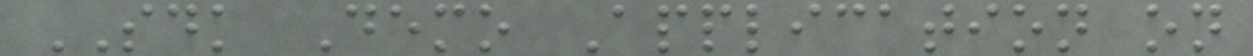SDK Demo Application on
